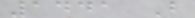1441 B
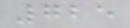725
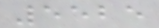5525
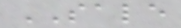SALE
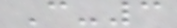C-3
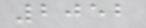2052
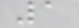1
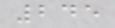245
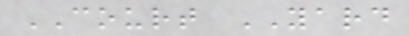COURT YARD
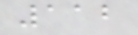112
